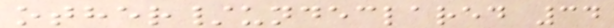other/undeclared 34
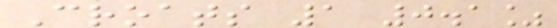Croats 1 0.1%
